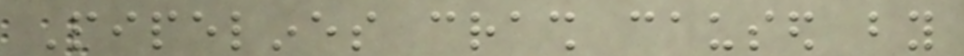Pipelines crash caused by
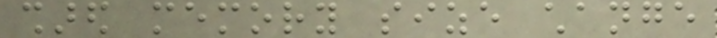shared memory size change
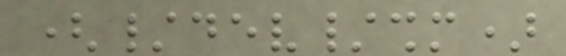(/dev/shm)
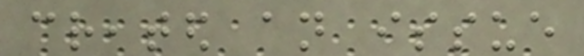created an issue
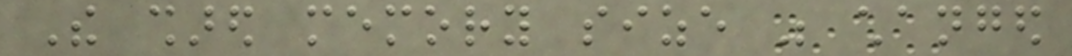The shared memory size was changed
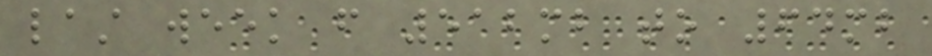last week from 512mb to 64mb
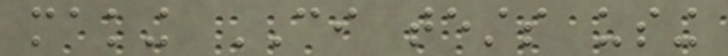making CI tests using
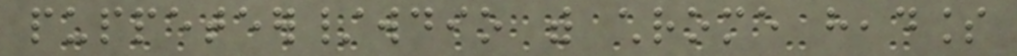puppeteer/wdio with chrome headless
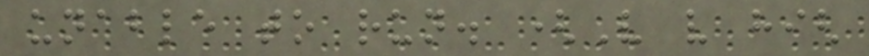unable to run. (Very very high
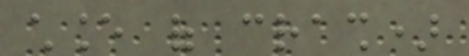chance of crash)
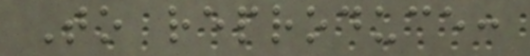To reproduce:
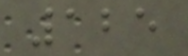125
